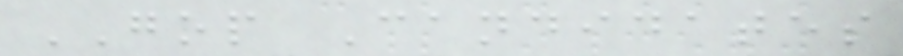GOP Candidates
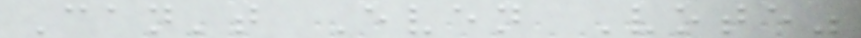Can't Even Vote"
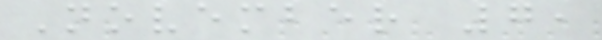November 7,
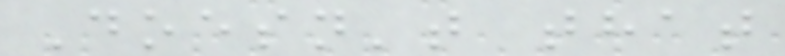Doesn't that
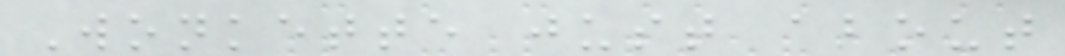Wonkette just about
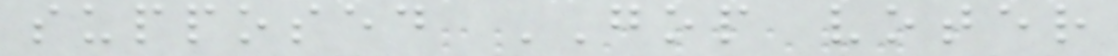supposed GOP voter
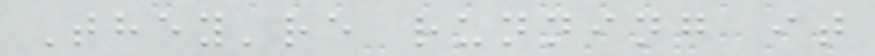They're running it
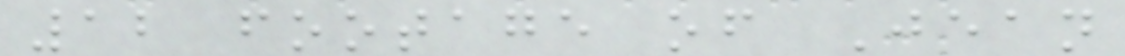12 footage of Jean
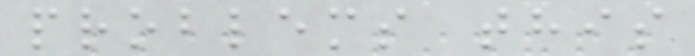problems this
